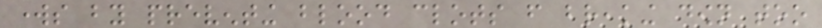works by preventing blood clots from breaking down too
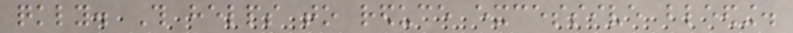quickly. This helps to reduce excessive bleeding.
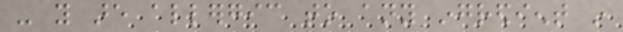- you are allergic to any ingredient in
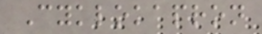Cyklokapron
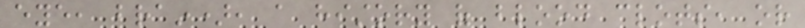eye, brain), a history of blood clots, or
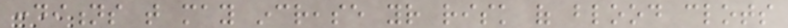conditions that may increase your risk of blood clots
